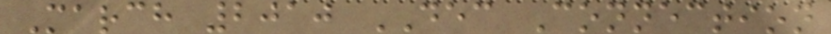March 2010 DEC Connection
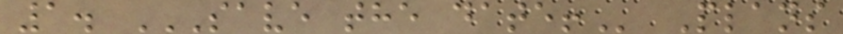1. SAVE THE DATE! Plans
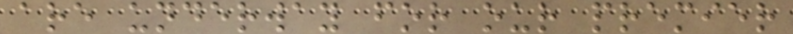are underway for our premier
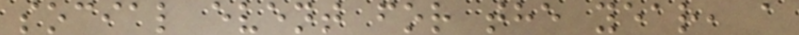social event for the year, a
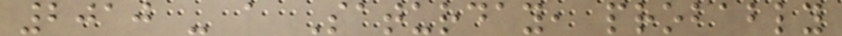2010 - a Saturday, probably
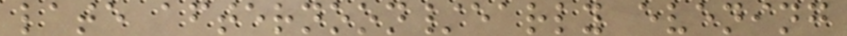late afternoon/early evening
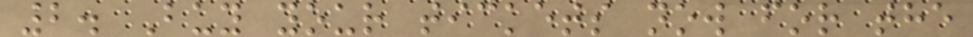2. Buy your tickets now for the
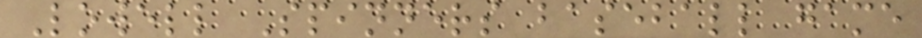Lowell Spinners baseball game
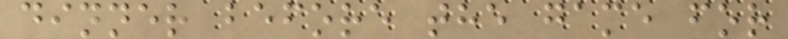dinner before the game for
